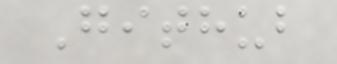Github
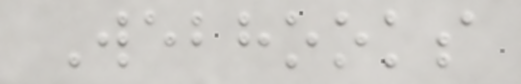Webhooks
